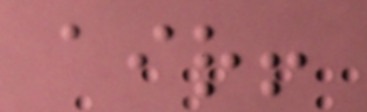air!
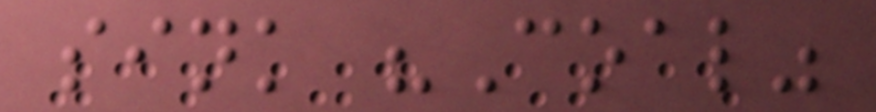sink "Coal"
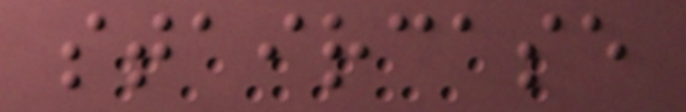staircase
